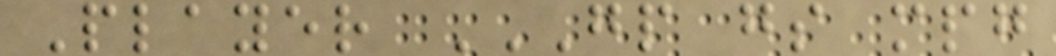Player GP GS MPG
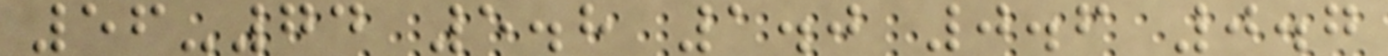56-74 5.8 1.0 0.6 0.7
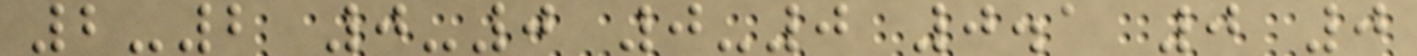2-2 0-0 0-0 0.1 0 0
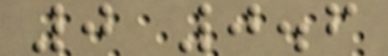0 0.6
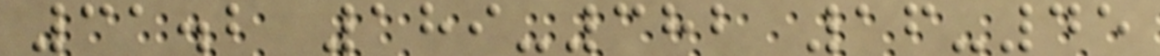31.2 189-382 16-45
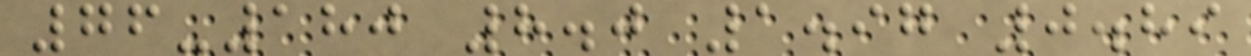76-180 8.0 1.97 0.89
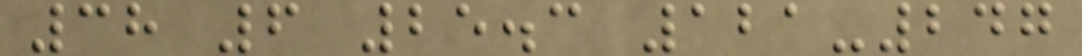38 6 25.3 121-247
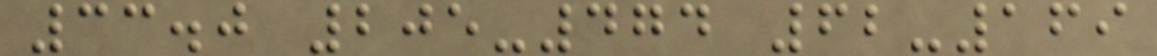33.0 205-474 62-169
